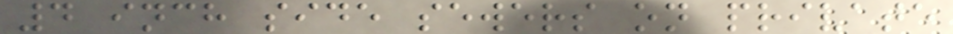4 inch side sewers on private
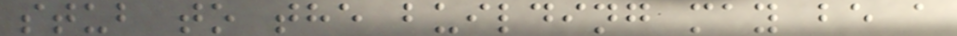stub to the building may be a
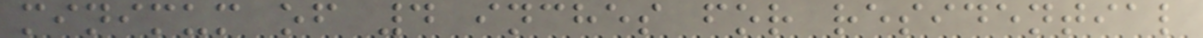minimum of 4 inches for residential
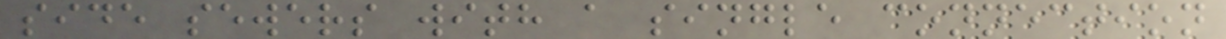side sewers with a single connection
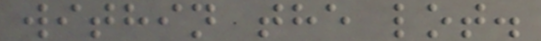within the lot.
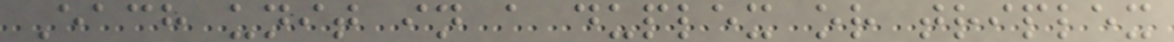Each unit in a duplex or triplex
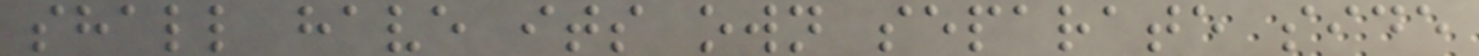shall have its own separate side
